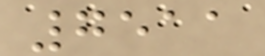7511
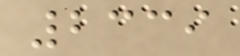2339
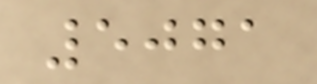5071
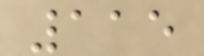115
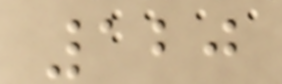120
